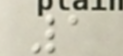1
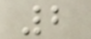2
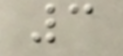3
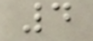4
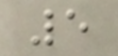5
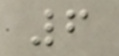6
